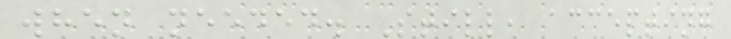when needed. Still, accepting
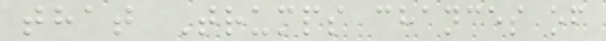that Trumps chances of
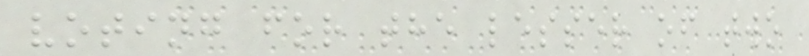voting for the lesser of two
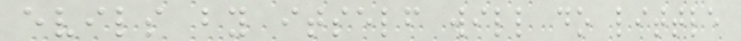evils by itself will do little
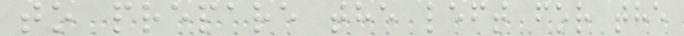to prepare the left for the
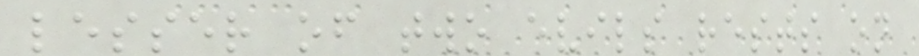lesser of two evils rests on
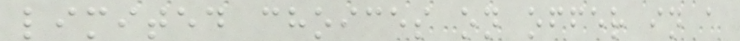limited choices on offer in a
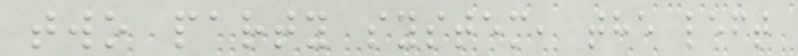two party system, the left
